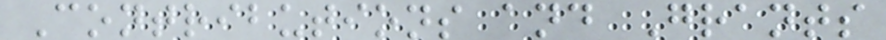Contributions and Grants
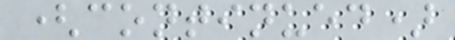(continued)
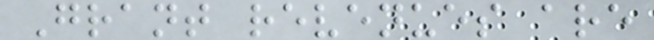Grant revenues are
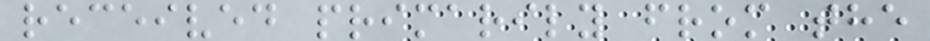received primarily from the
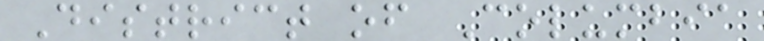District of Columbia
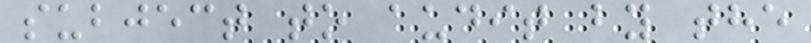subject to audit by the
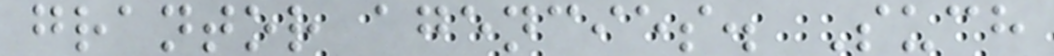grantor agencies. Such
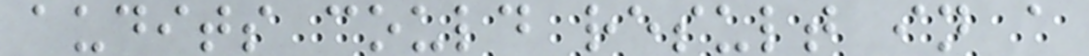audits could result in a
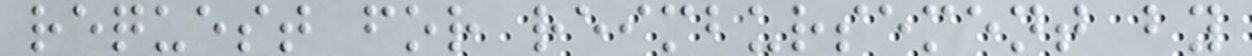request for reimbursement by
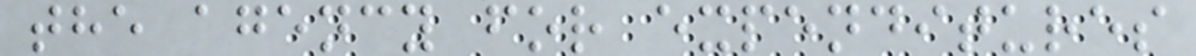the agency for expenditures
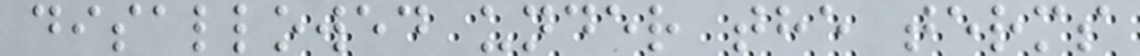disallowed under the terms
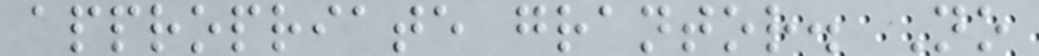appropriate grantor. No
